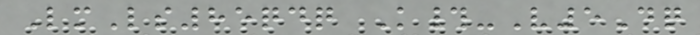LmLs85qdq K#-V5Dq
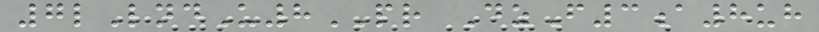7lLndU8PR DzF3a8uh
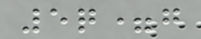5q=g
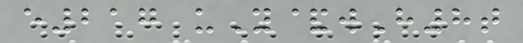e217 uY&wH8t
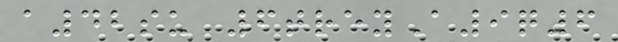a42su 6treyA9q6
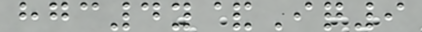hgc4y&Iq9
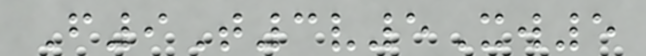F9T3v5Xw5
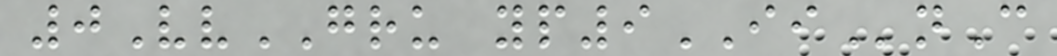0VvGRU yp9IInC
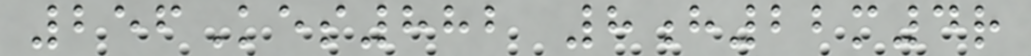256Kes882 8h22m4r
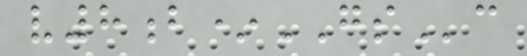v8b*GSc
